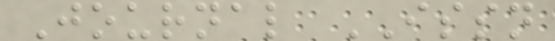Journal ISSN
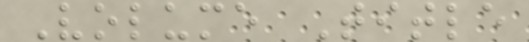Volume Title
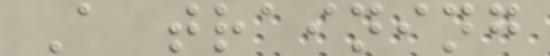A training
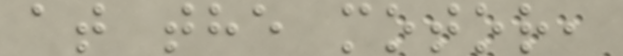at the motor,
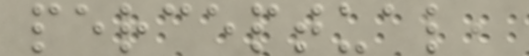perceptual,
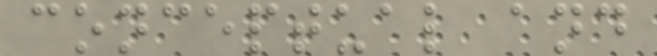conceptual and
